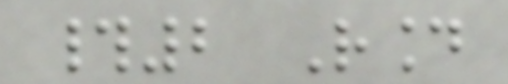#2 Round
